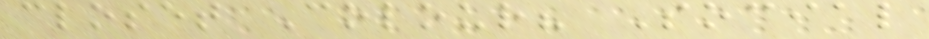closet Colour? Social
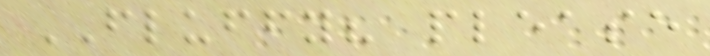FLUFFY? please
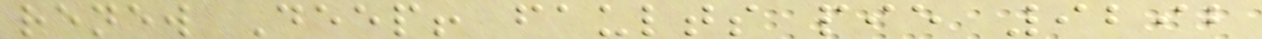renew Deep! faults pie 9292
